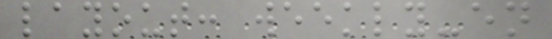layout: weekly-en
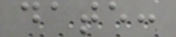date:
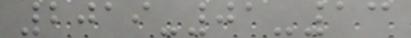2019-01-13
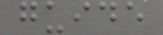guide
